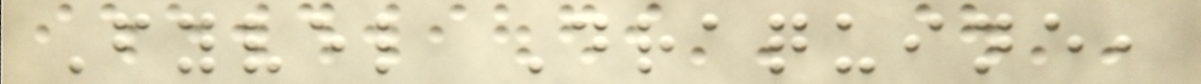Fyvel Draquine,
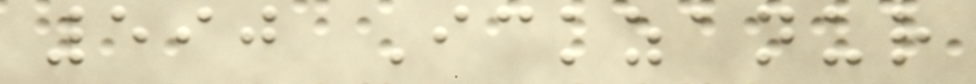590 Ickzanur
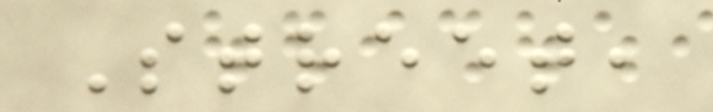Street,
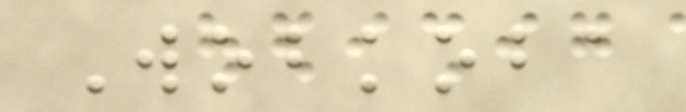Wobkoba
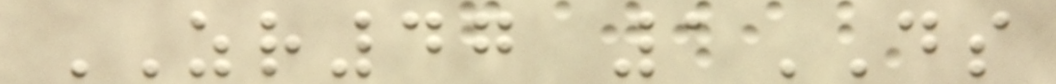ZR47 1DS
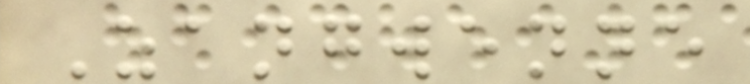Zangwenne
